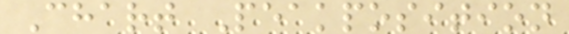Chart Peakposition
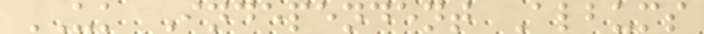UK Independent Albums
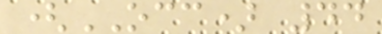(OCC) 44
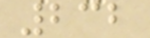232
